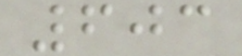603
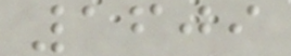1609
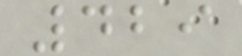429
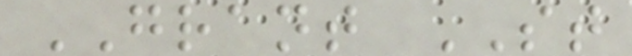GRANT ST
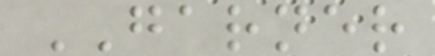GARNER
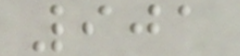901
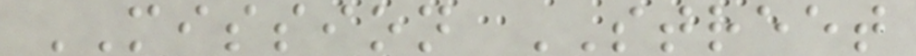MISSION STREET
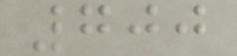700
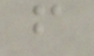f
